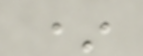*
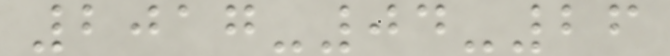2017-04-26
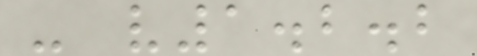- v1.2.2
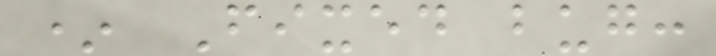* Fixed bug:
